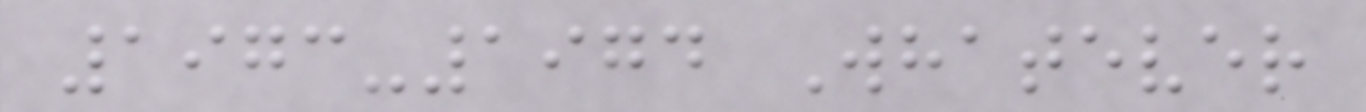1973-1974 Whatever
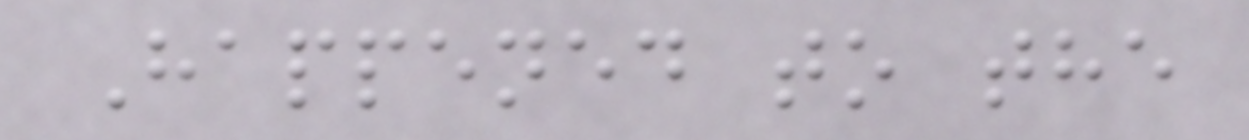Happened to the
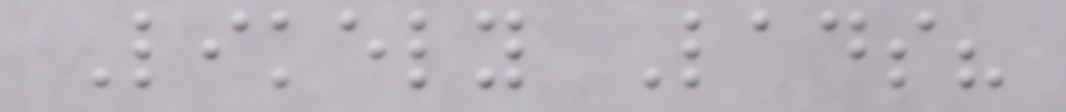Likely Lads?
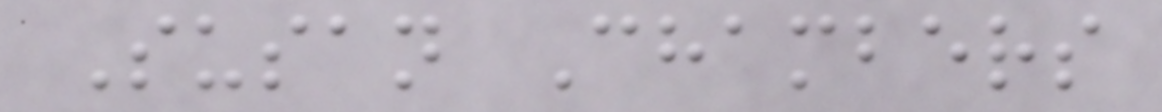Susan Chambers
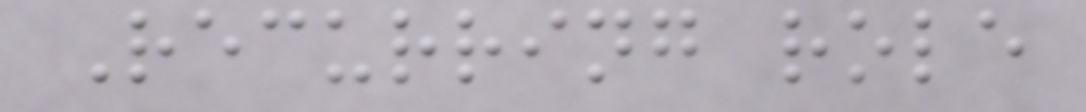Recurring role
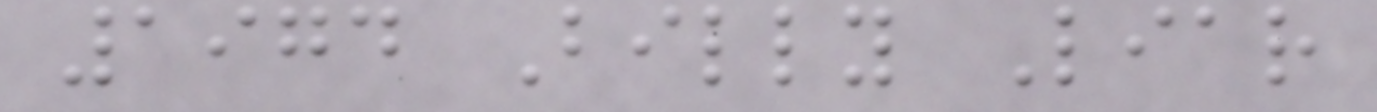1974 Billy Liar
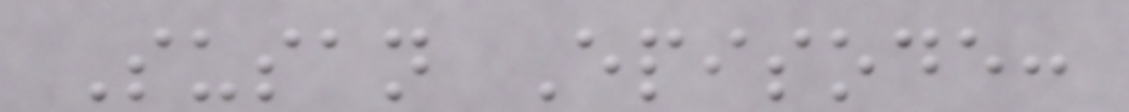Susan Episode:
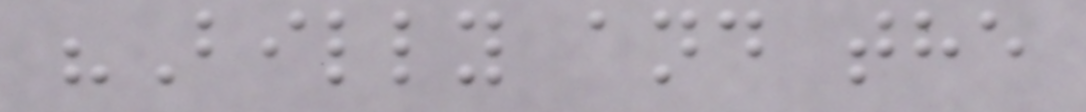"Billy and the
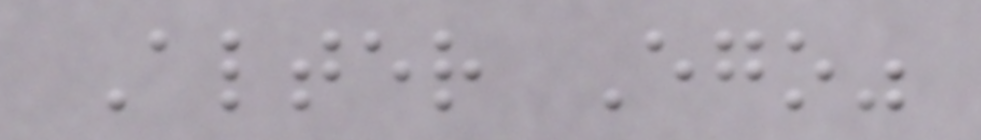Alter Ego"
